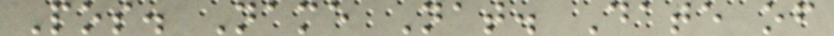Pos. Name Nat. Date of
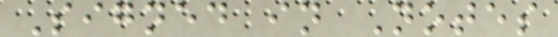Signed in Notes
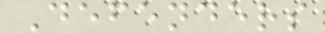Defenders
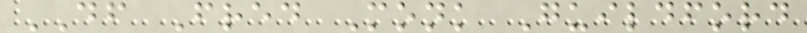DF Fred Monk Guildford
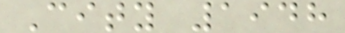City 1948
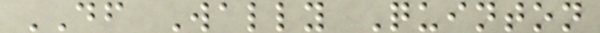DF Wally Quinton
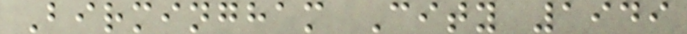Birmingham City 1949
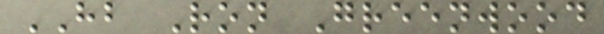HB Ron Greenwood
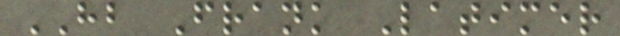HB Frank Latimer
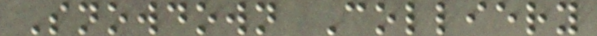Snowdown Colliery
